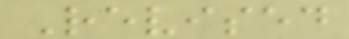Revised
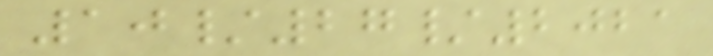10/27/2021
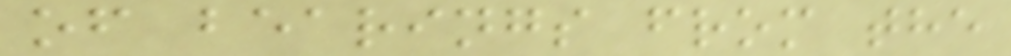of bearings from the
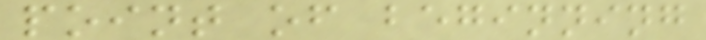point of beginning
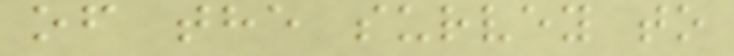of the survey to
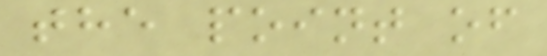the point of
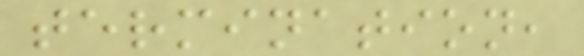termination,
